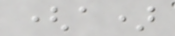(a)
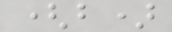(b)
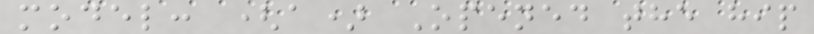model: (a) Opened the hip
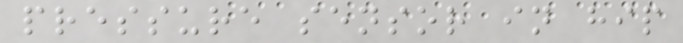pressure sensor in hip
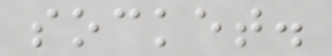socket.
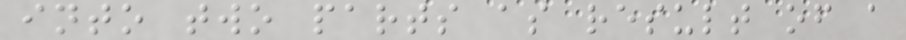into two parts as result of a
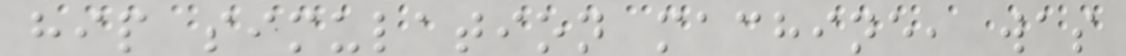hip simulation machine, was
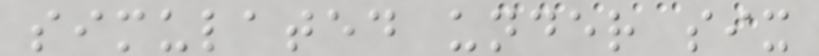simulated under six
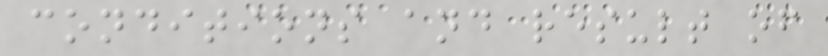conditions and result of
